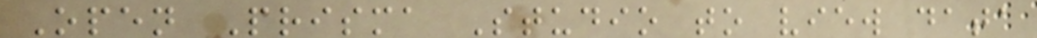Open Prisma Studio to view data
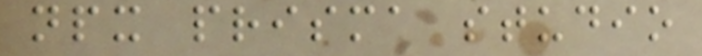npx prisma studio
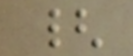{
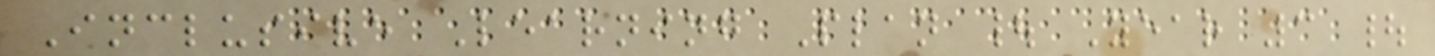Inclusive Learning Plan | Year 3 |
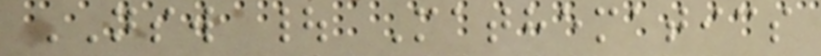NSW | Mathematics
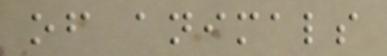of animals
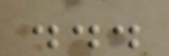...
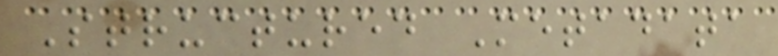Structured Metadata
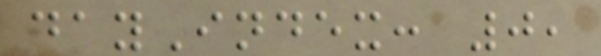dayIndex: 0,
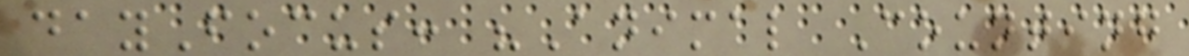dayFocus: "Animal Counting
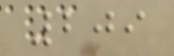209
